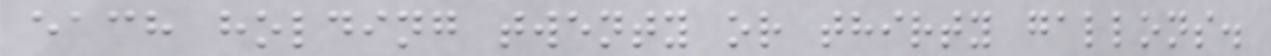each holding twenty or thirty gallons.
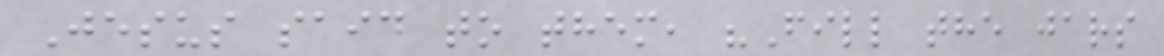Jesus said to them, "Fill the jars
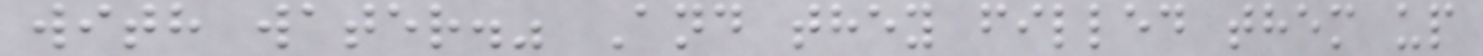with water." And they filled them up
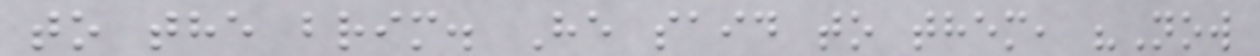to the brim. He said to them, "Now
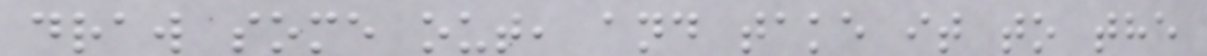draw some out, and take it to the
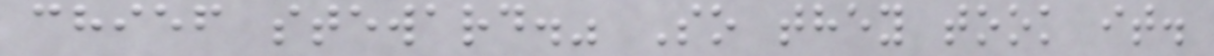chief steward." So they took it.
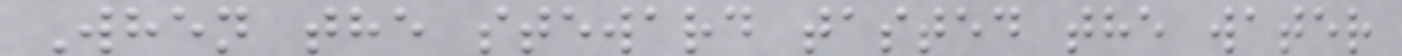When the steward tasted the water
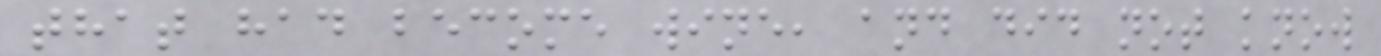that had become wine, and did not know
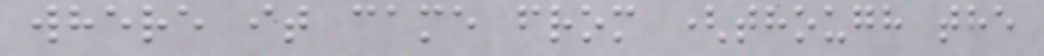where it came from (though the
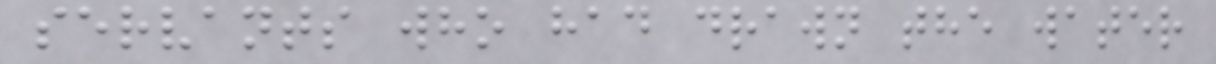servants who had drawn the water
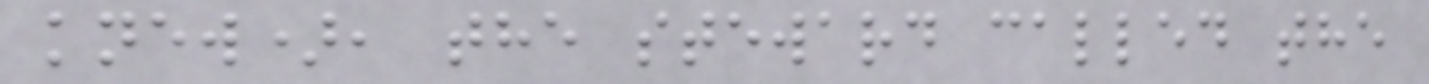knew), the steward called the
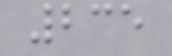235
